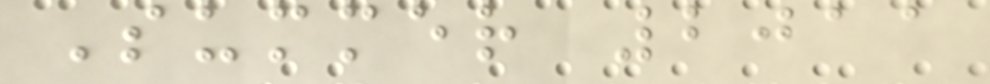Summer 2011
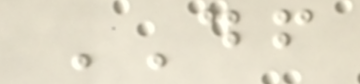DF
